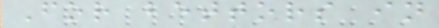For bettors in
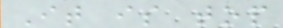It is top
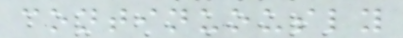continuously
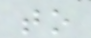to
